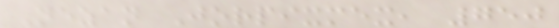Nezan Jorpixmex, 750
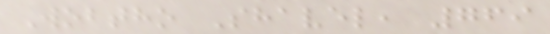Wobtho Shavel, 769
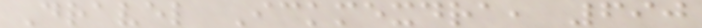Dravel Ickmexdra, 690
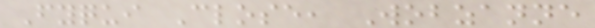Fyqui Close, Wobzanne
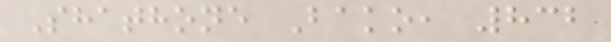Shathone Bako, 832
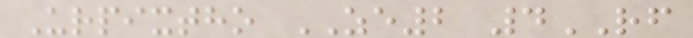Urpixtho ZE2 4RF
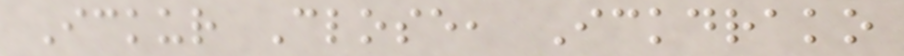Ickur Close, Ickdrako
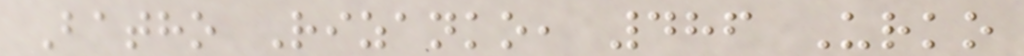Batho Rizanko, 486 Urko
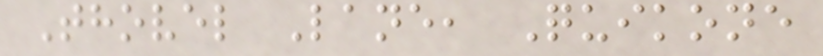Thovel Lane, Quikone
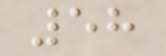58
